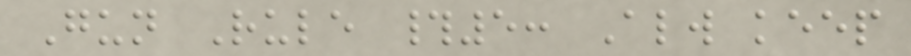Gun Rule #5: Always keep
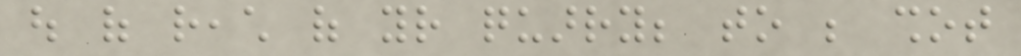out of reach of your quarry; to be shot
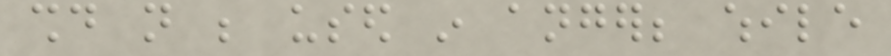should not be used in anger; while
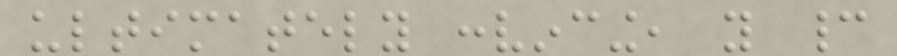ultimately convincing, you cannot
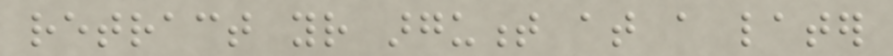retract your argument at a later
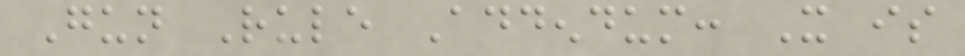Gun Rule Addendum: It is
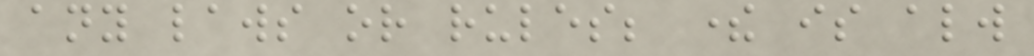any laws or rules; there is always
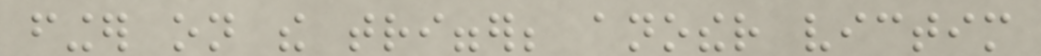finger on the trigger; another victim
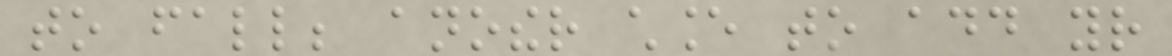to fall; another chance to add your
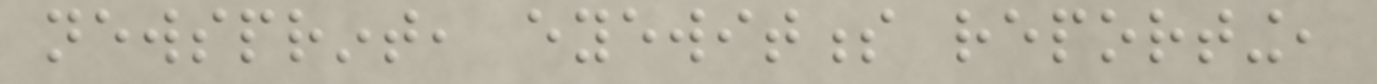newsprint, eyewitness reporting,
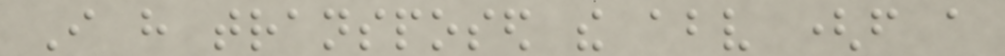I have transposed the above (from a
